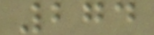274
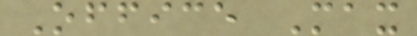Office Max
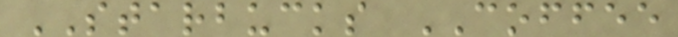STARBUCKS COFFEE
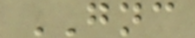GNC
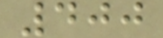400
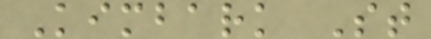Kimbark St
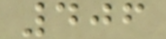406
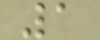1
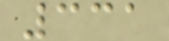331
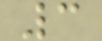3
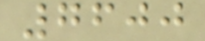7600
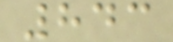843
